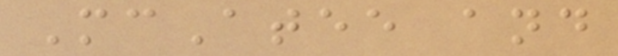McAtee and
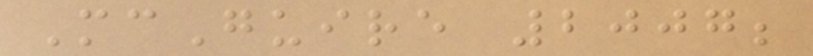McGuire 2007;
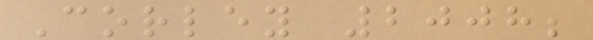Corley 2008;
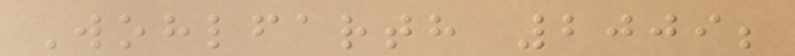Wohlfarth 2009;
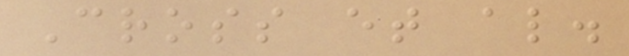Cross et al.
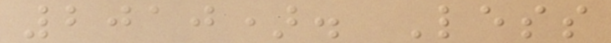2010). Less
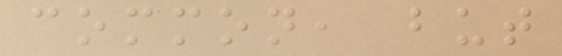common, but
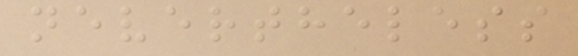nevertheless
